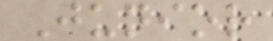Junior
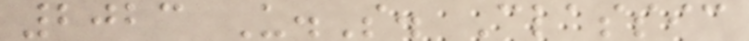2023 U.S. Classic
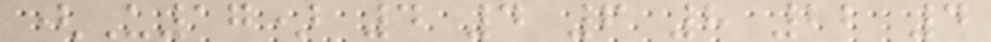(U17) 4 4 6 8 22 4
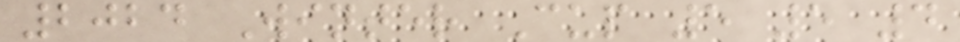2024 Winter Cup 5 5 4
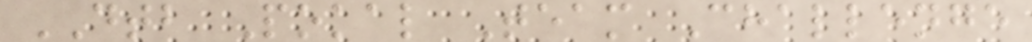DTB Pokal Team Challenge
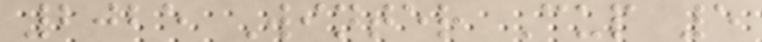2025 Winter Cup 5
